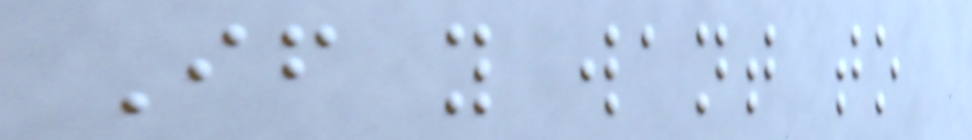If you want to
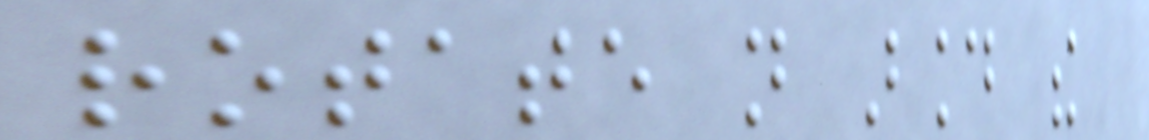rotate not around the
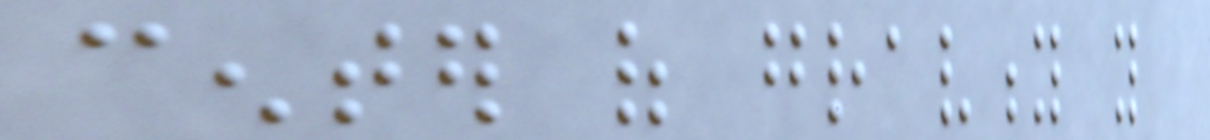center of gravity you
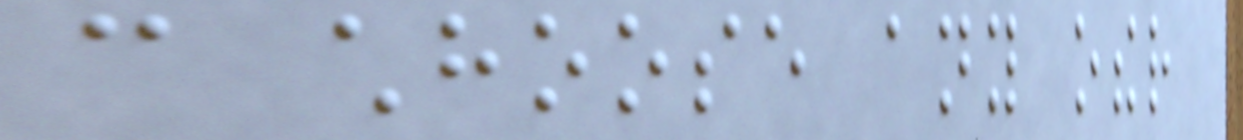can chhoose any other
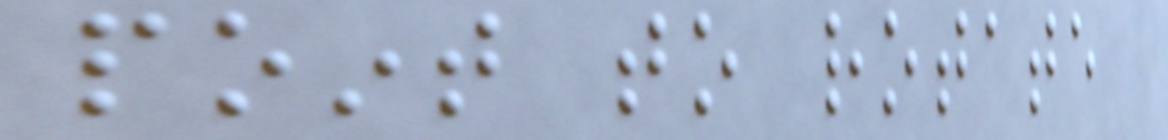point to rotate
